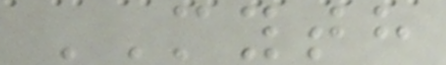MYTH
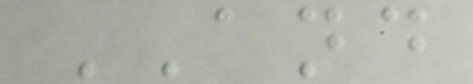AND
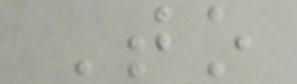To
